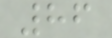86
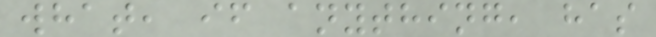what, if anything, has
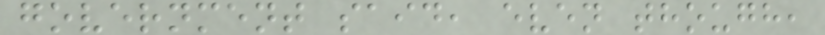government said, even though,
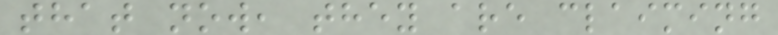that now, they are claiming
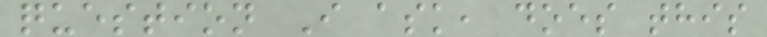question I ask, does this
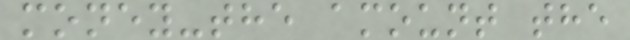money-the amount the
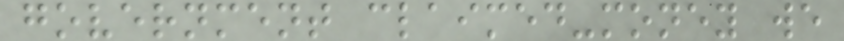government claimed-money we
